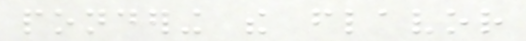pondering the flavor
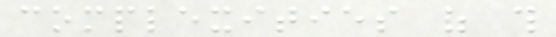complexities of this
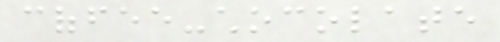coffee-chocolate
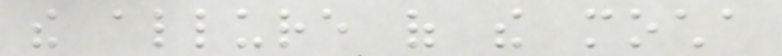the allure of the mocha
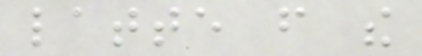latte from the
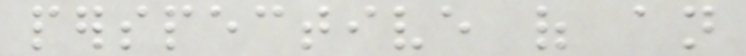perspective of an
